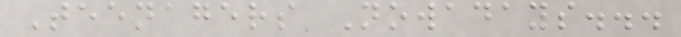Teenagers Nowadays...
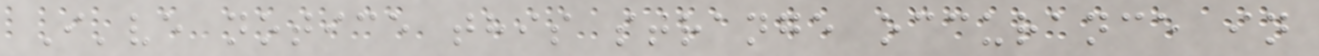I've notice this strange occurance in
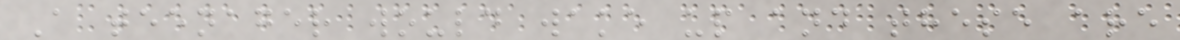A teenager would wake up and these are
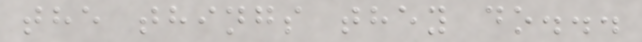the things they do...
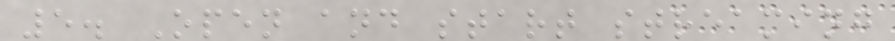5. Open and start streaming
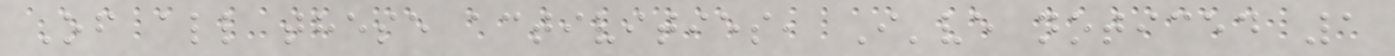Of all these activities, I've noticed 1
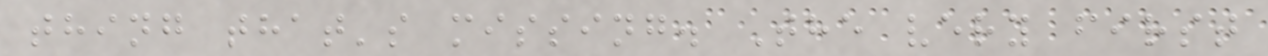thing that's missing. The very first
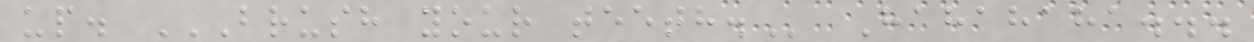up. BRUSH YOUR TEETH. Hahahaha...
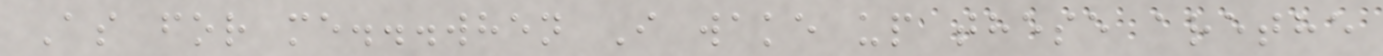As for me...when I wake up these arethe
